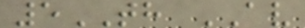5TH AV
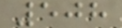508
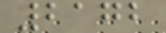2172
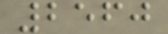2560
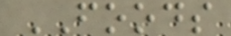FOODS
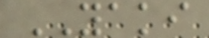YAKI
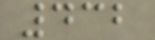432
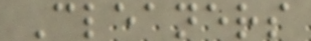Cleaners
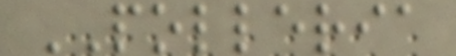POLLERIA
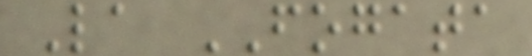La FOGATA
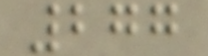277
